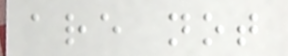are not
